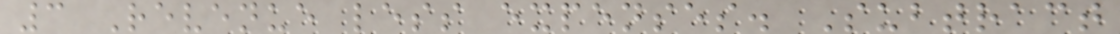3 Revenue less expenses. Subtract
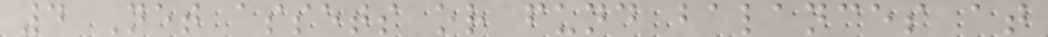4 Net assets or fund balances at
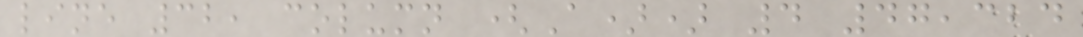line 32, column (A)) 4 47,324
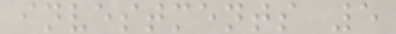investments 5
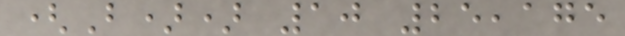(B)) 10 25,175
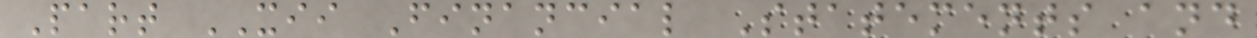Part XII Financial Statements and
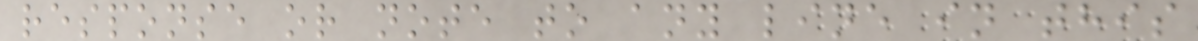response or note to any line in this
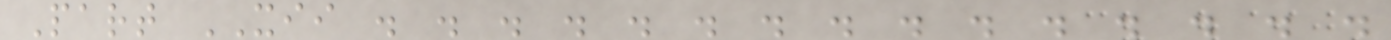Part XII . . . . . . . . . . . . . . .
